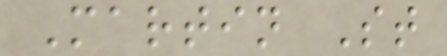Martin St
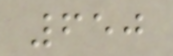650
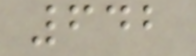642
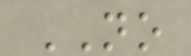NO
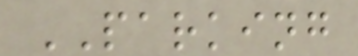PARKING
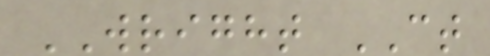WRIGHT CT
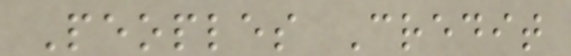Peoples Credit
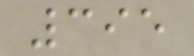395
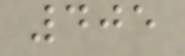405
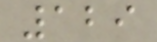129
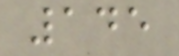145
